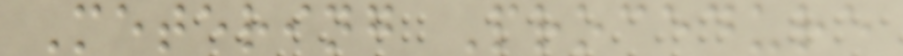Metering Procedure
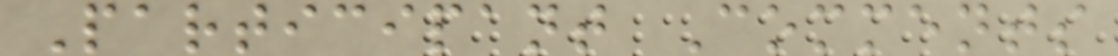Participant Comments
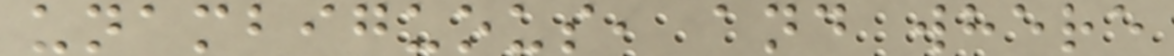unambiguous, and where
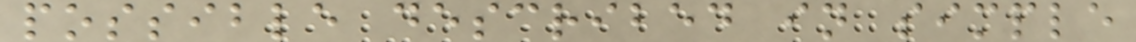possible described in simple
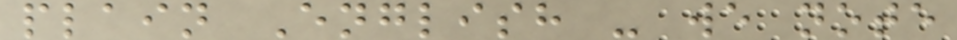plain English - we note
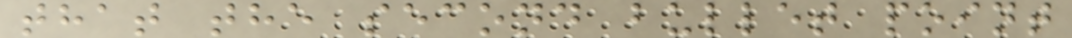that the second bullet point
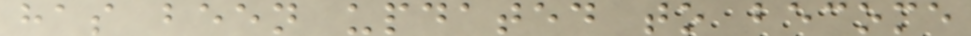has been updated to become
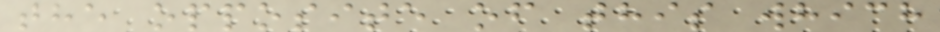the opposite of this which
